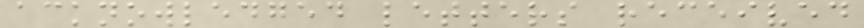acknowledged letters received
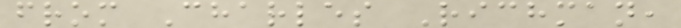from Charles Richman,
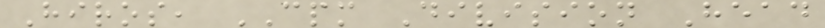Hiros, CPM Division Head
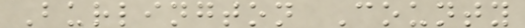Burlington County
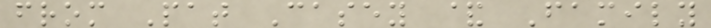from Pat Casey & Family
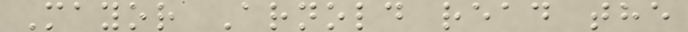Mayor Arnold read the
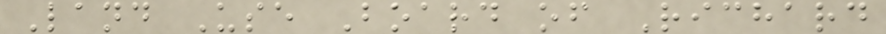Land Use Board of Richard
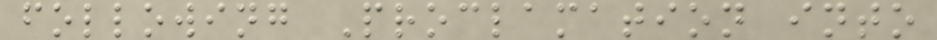following Proclamation into
